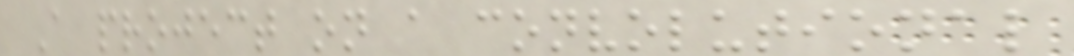A project on a convolutional
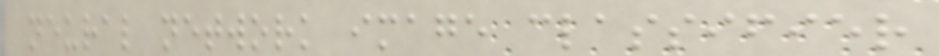neural network image classifier
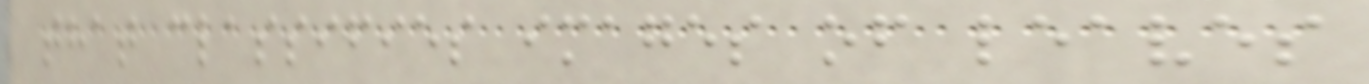that classifies images of leaves
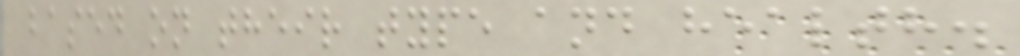based on their type and health.
